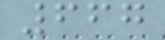667
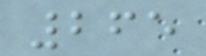265
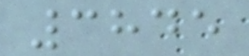3845
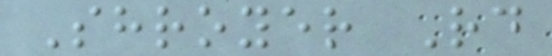Shroyer Rd
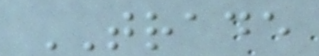TRADE
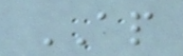AP
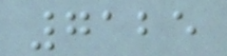7125
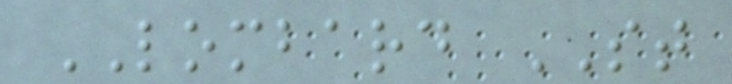LOMBARD ST
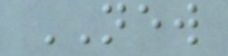NEW
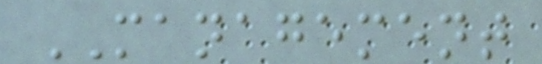MANAGEMENT
